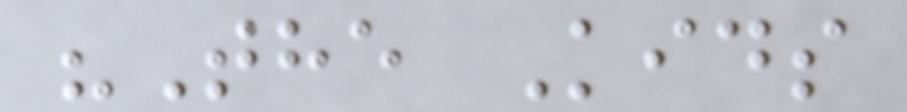"The Kids
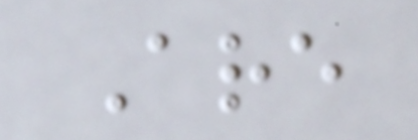Are
